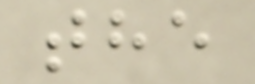the
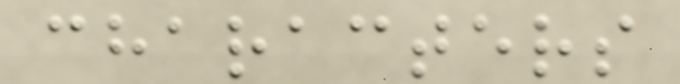characters
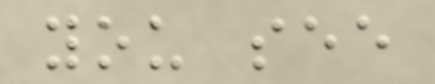you see
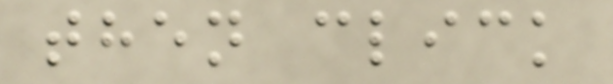then click
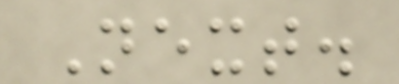Next.
